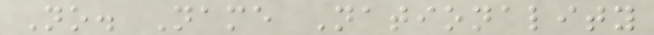No. Name Nationality
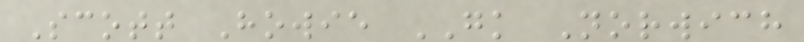Scott Howie GK Norwich
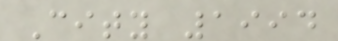City 1994
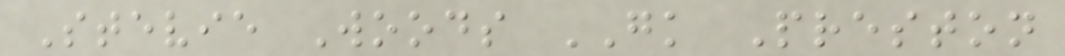Stevie Woods GK Preston
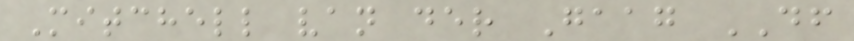Mitchell van der Gaag DF
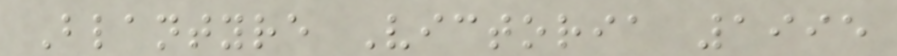Blantyre Victoria 1995
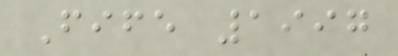Fife 1997
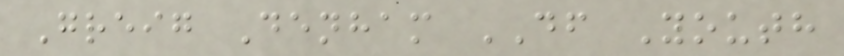Greig Denham DF Youth
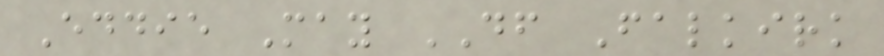Eddie May DF Falkirk
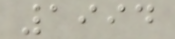1994
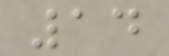14
